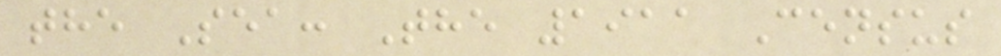the Sea: The 1911 Census
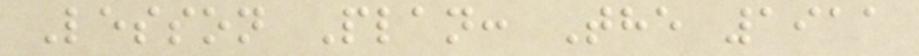Lesson Plan: The 1911
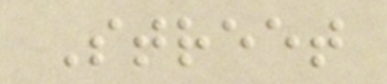Street
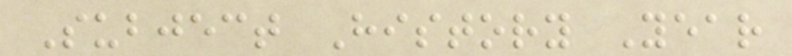Subject History Year
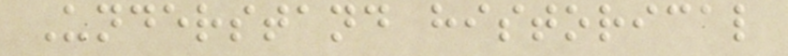Understand historical
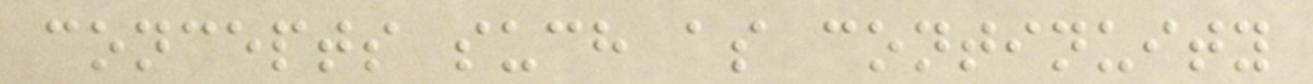concepts such as continuity
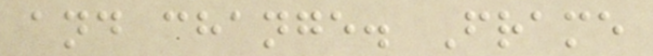and change. Frame
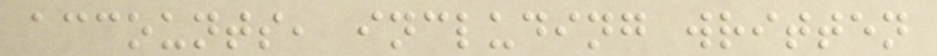accounts, including written
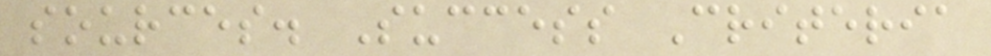sources. Success Criteria
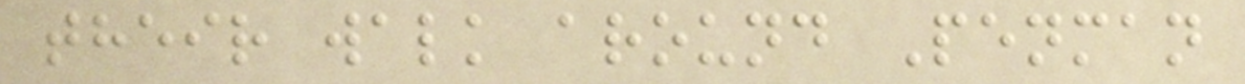their walk around Penman
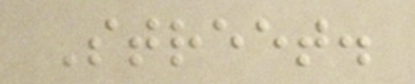Street.
